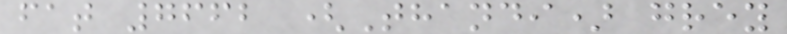fat 7662 (Thandi) grey
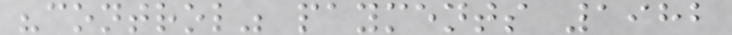"control" payments 1982
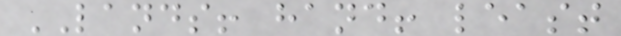LANDS! hand! least
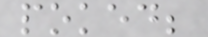poked;
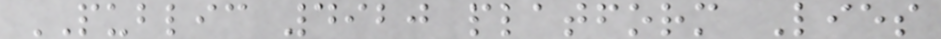PUBLIC 4920 platform Lies
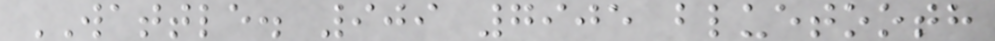WATTLE. 909 7905 bluetooth
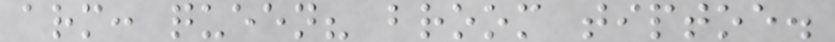arm: queen? broom tiptoe.
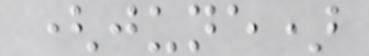(june)
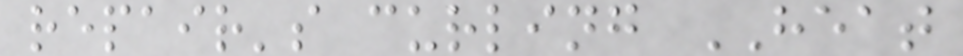repair's curling HEAT
